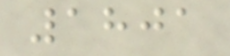1801
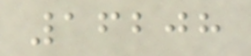16208
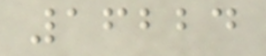16224
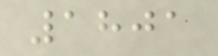1801
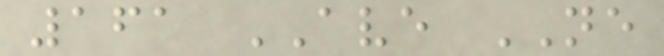161 AVE NE
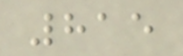815
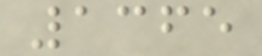1365
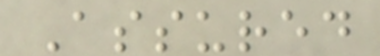Assured
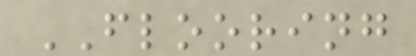FLOORING
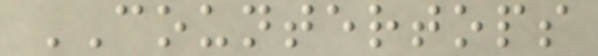COUNTERTOPS
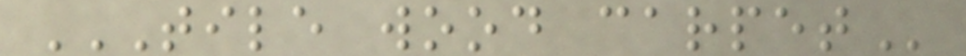TILE WOOD CARPET
